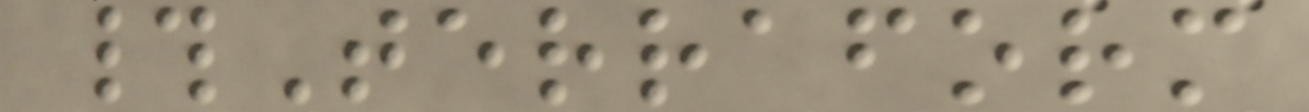#Terraform
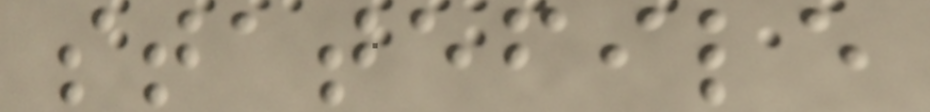statefile
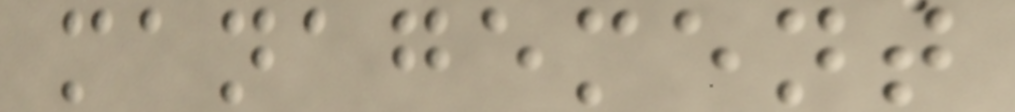management
